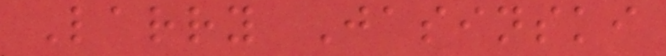Larry Jasinski
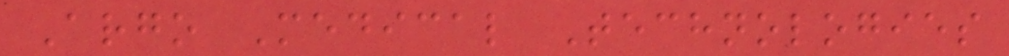Argo Medical Technologies
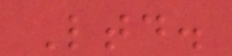Ltd.
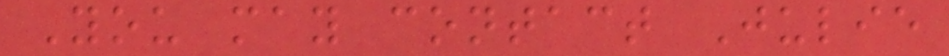You may contact Julie
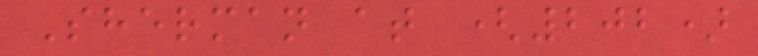Sherman at (202)
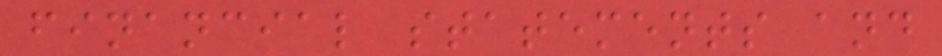financial statements and
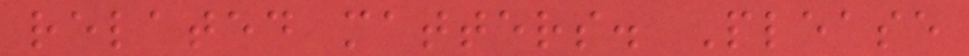related matters. Please
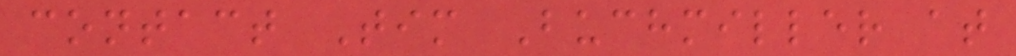contact Tim Buchmiller at
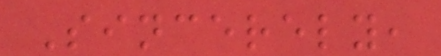Sincerely,
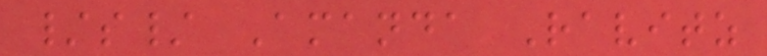/s/ Amanda Ravitz
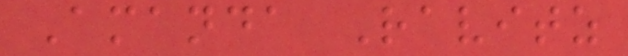Amanda Ravitz
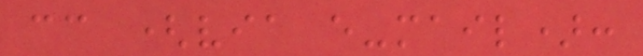cc (via e-mail):
